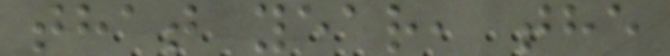that year, the
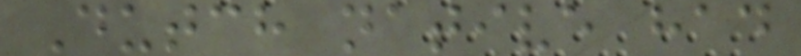Dutch native had
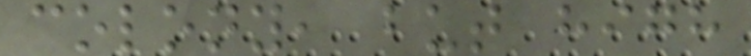colony, but high
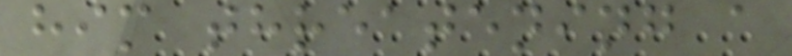him threatening a
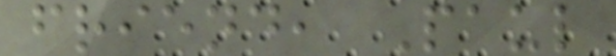friend, Paul
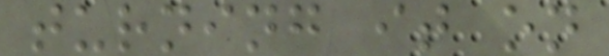turning it on
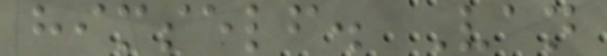himself. Van
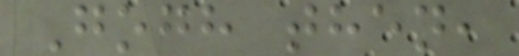Gogh then,
